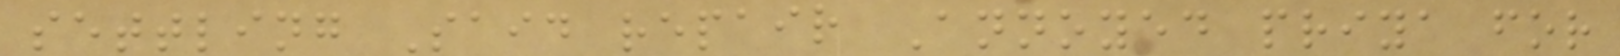settling Said repair Annoyed priya for
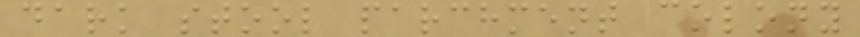dark stool parchment colony
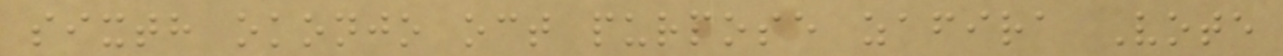sixth okonjo oct purpose zafira Vote
